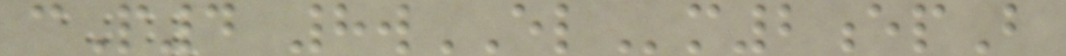cP4 8wELm2epB
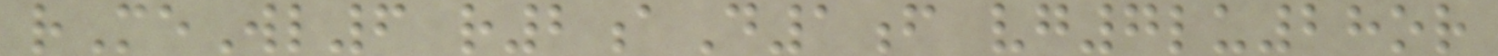rMeWl6 r2aD1f vg7lu28or
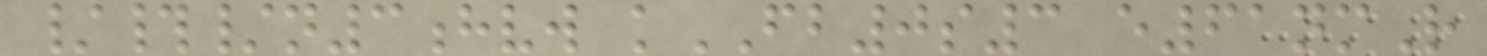/#/n3hvw kFB0s3 e61nmR
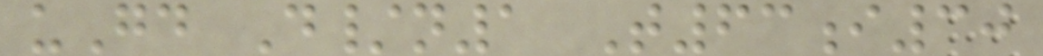uGd D/n1 T63i30
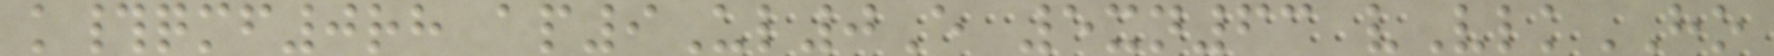k#qmf0rh ap9Ul0E 5xn63 vVlkHO
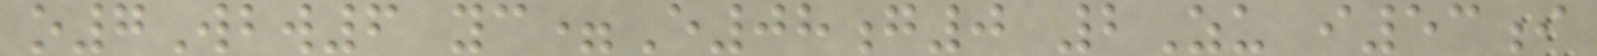o7Wbw6 yc=E08g0 2Zu i53i
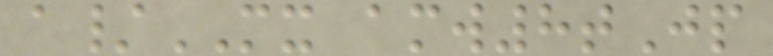a/MX amw8tJp
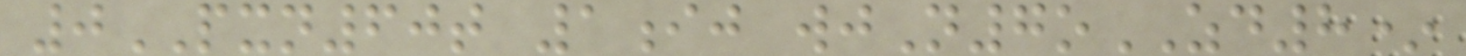0PXN60t 1ij wjN7oZD8*
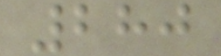280
